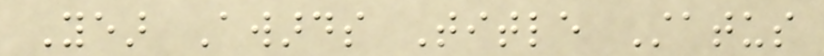Year Awards Title Status
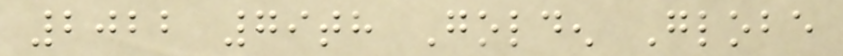2022 79th Golden Globe
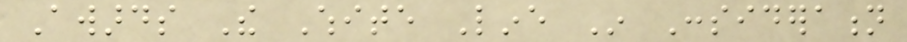Awards The White Line In Consideration
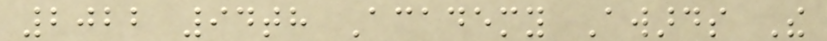2022 94th Academy Awards The
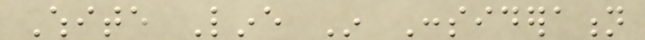White Line In Consideration
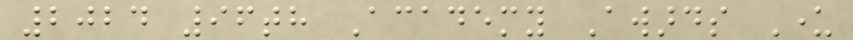2024 96th Academy Awards Under
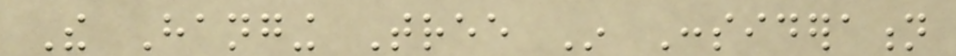The Hanging Tree In Consideration
